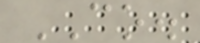CO.
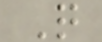Q
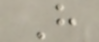H
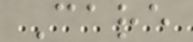Care
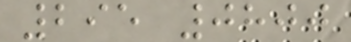295 0800
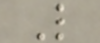L
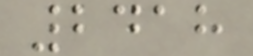2418
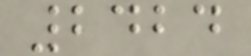2424
